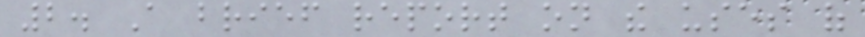2. A brief report on the uses of
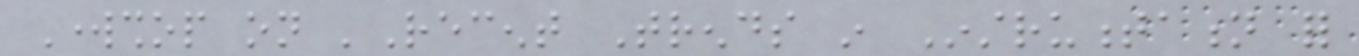Workshop on 'Recent Trends in Instrumentation for
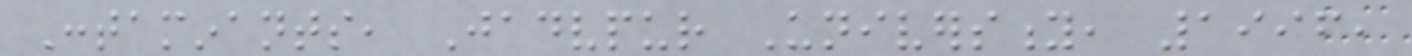Contaminants, Jadvpur University, 1996,
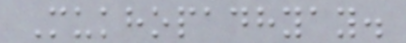Mukhopadhyay.
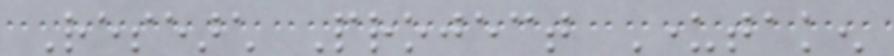Research Project Undertaken
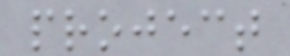project
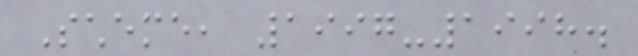Scheme, 1997-1998.
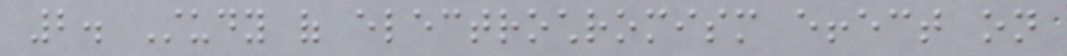2. Study of electrochromism effect on
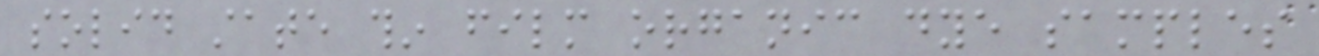solid state thin film organic dye samples
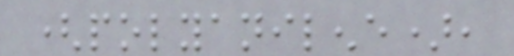(polyanilene),
